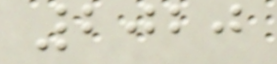2020
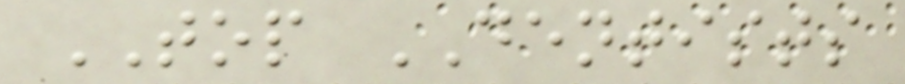TOP DENTISTS
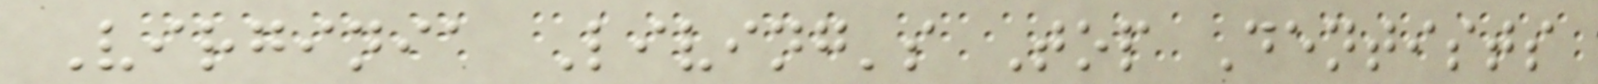Virginia Living's Top Dentists
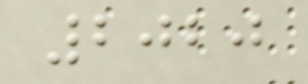2020
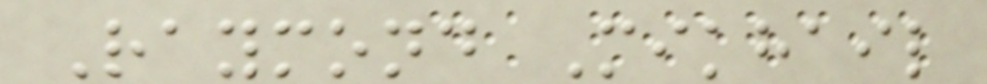Raymond Mikhail
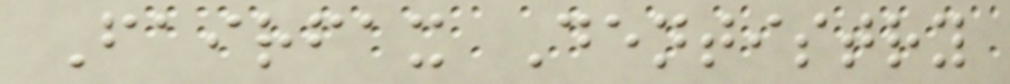Fairfax Dentistry
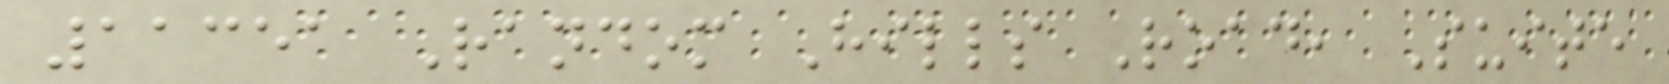11351 Random Hills Road, Suite
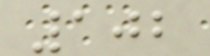102
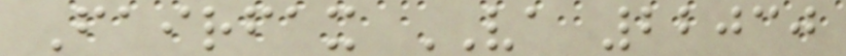Fairfax VA 22030
